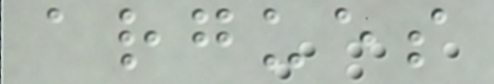argues
